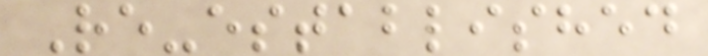Re-established
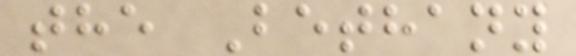the Bethany
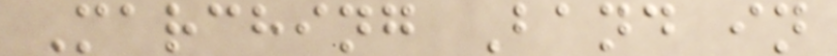Marching Band in
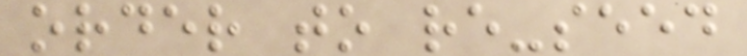order to re-seed
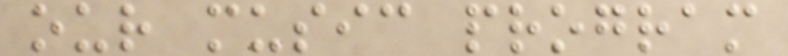our music program
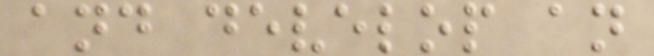and develop an
